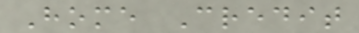Home Credit
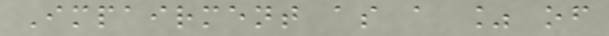Impairment as a % of
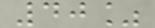40%
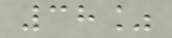38%
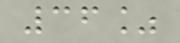36%
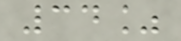34%
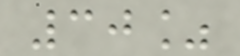30%
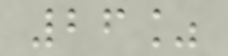26%
